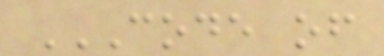CODE OF
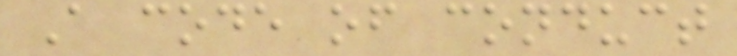A code of conduct
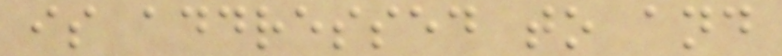is addressed to and
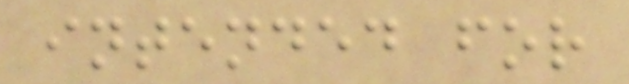intended for
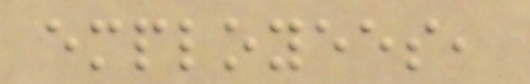employees,
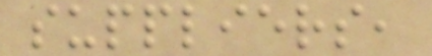suppliers,
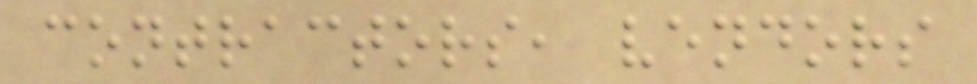contractors, vendors
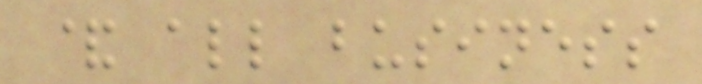& all business
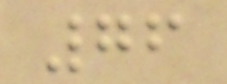76
